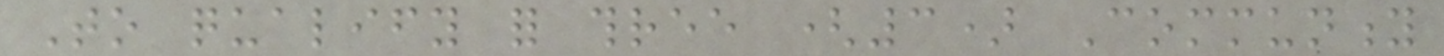To qualify for three (3) Community
